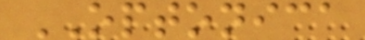OPTONICA
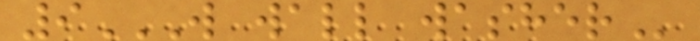9W WALL WASHER
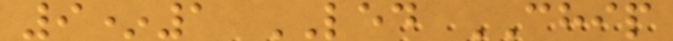9*1 LED CHIP
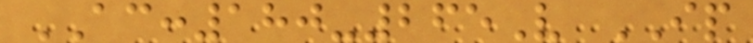AC:180-265V IP
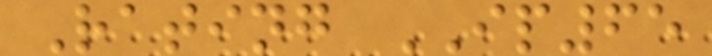Rating IP65
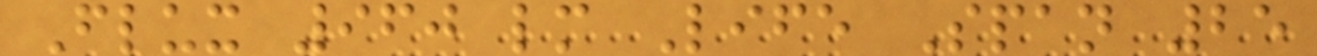Flux 960 lm Life Span 25
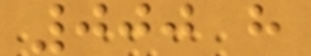000 h
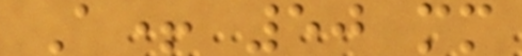A+ 50 mm
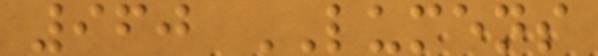960 LUMENS
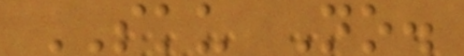SKU No.
